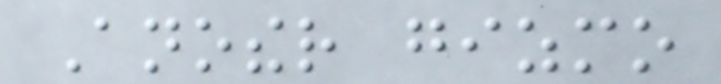Another gizmo
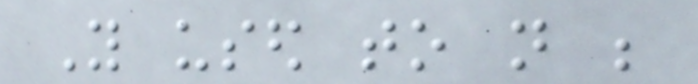You used to not be
